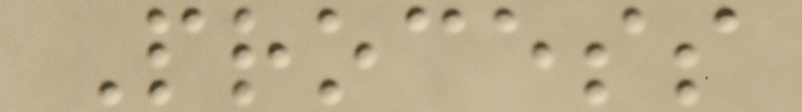Process
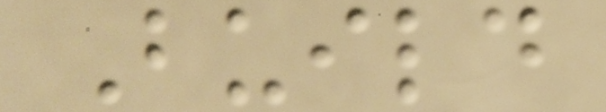Build
